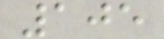105
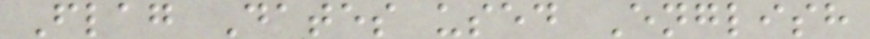Flag Dates used English
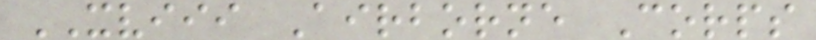XVIII Airborne Corps
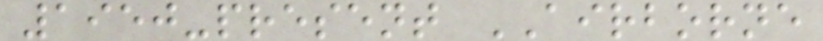1950-present AIRBORNE
